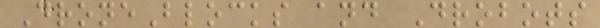DroneBlocks and Drobots
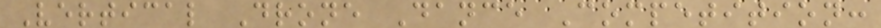Vertical Drone Dance Competition:
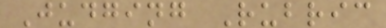Judging Rubric
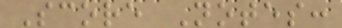Score Notes:
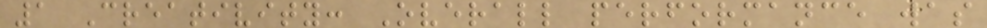1 Creativity: Overall performance was
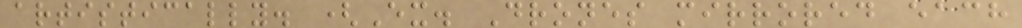artistically. (Ex. Drones mirrored each
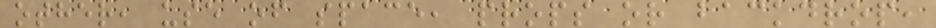other, use of space, props or backdrop,
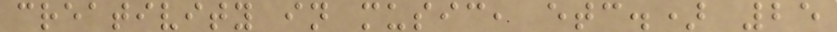creativity in music, etc.) 25
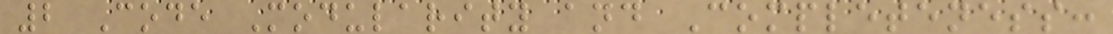2 Code Modularity and Completeness:
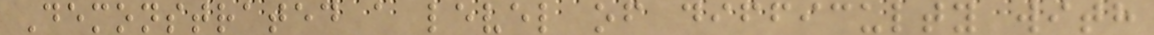Demonstrated a level of difficulty with
